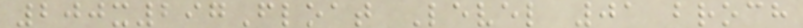200x297Float Level 01 broch
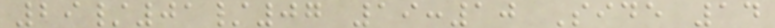29/01/07 19:10 Side 14
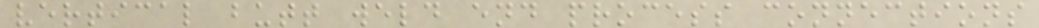vertical butt weld end process connections
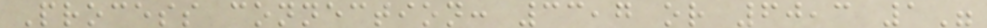Process connection: 33,7 or 60,3 1"
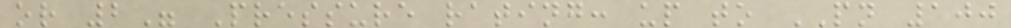or 2" Pressure rating: up to PN 100
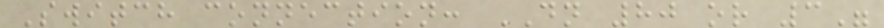Switch connection: DN 80 or 3"
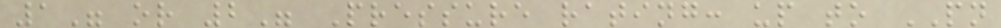1" or 2" Pressure rating: up to PN
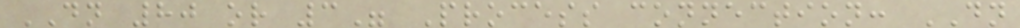DN 80 or 3" Process connection: DN
